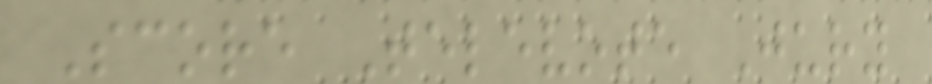Score Televote Jury
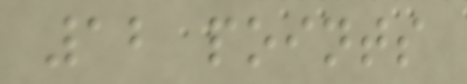12 points
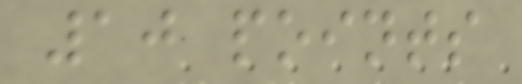10 points
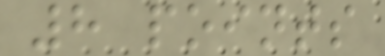8 points
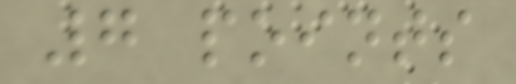7 points
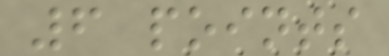6 points
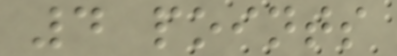4 points
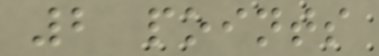2 points
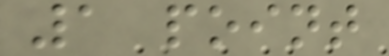1 point
